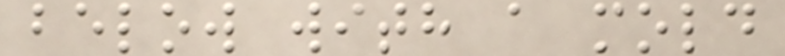below with a mold
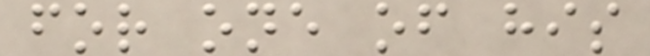for one of his
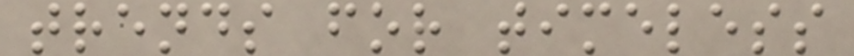trends for timeless
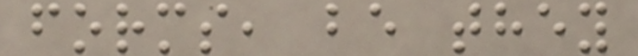forms, be they
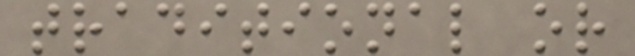traditional or
